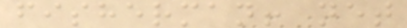fisherman! net
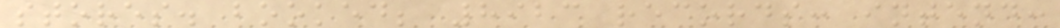stores. booked; 8923 records: intend:
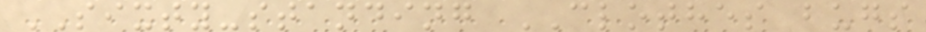SIXTY-standing CLOTHES bugs
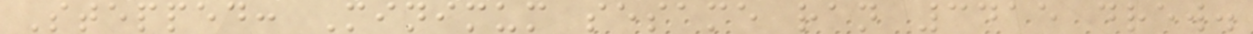Stepped: Minimum sesame ran 3415 drew.
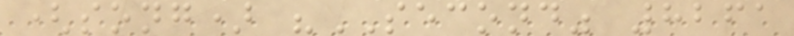(song) "SECOND" 8261
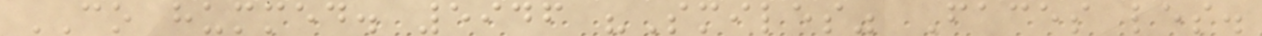CO hummed. 5946 "Smiles" Faces les.
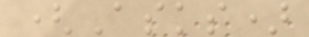(Asks)
